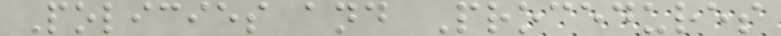Policies and Procedures
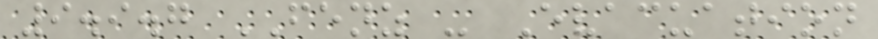9.9.7 FENZ - Evacuation
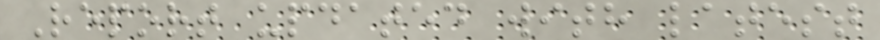Report updated with latest
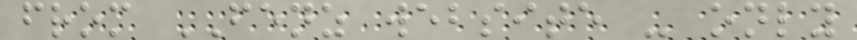from FENZ website - only
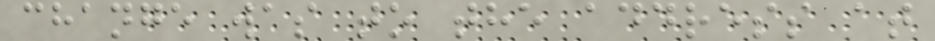change was to the address at
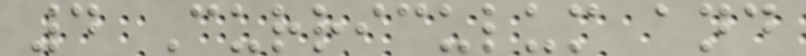4 Curriculum and
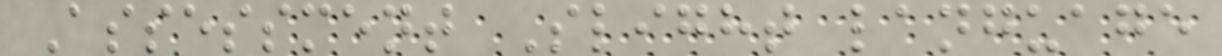Assessment Slight language
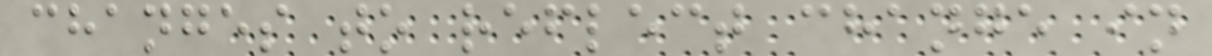changes to reflect change in
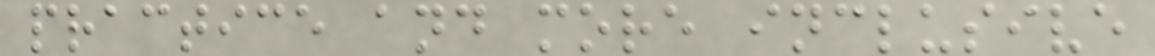practice and more inclusive
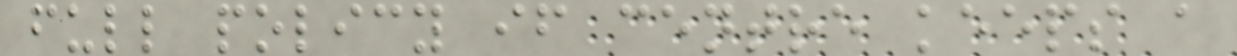full policy if centre keeps a
